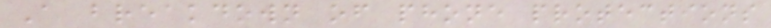A breakdown of phone protections
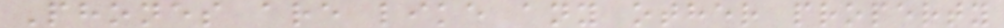Phones are like any other property
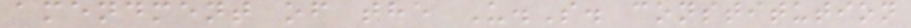amendment of the U.S. constitution
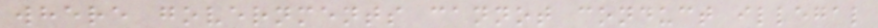where governments cannot conduct illegal
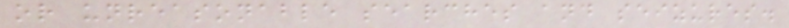or unreasonable searches and seizures.
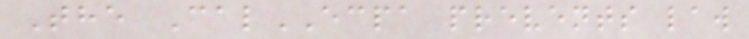The CalECPA prevents law
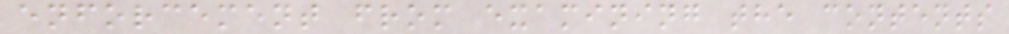enforcement from examining the contents
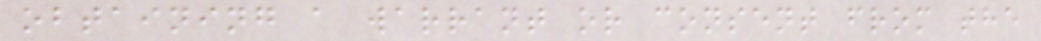obtaining a warrant or consent from the
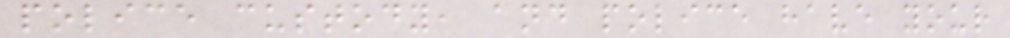police custody, and police have your
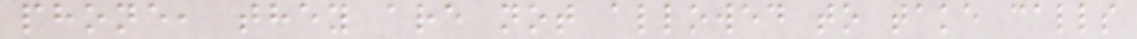phone, they are not allowed to take calls
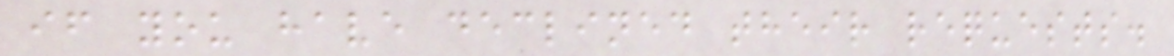if you have declined their requests.
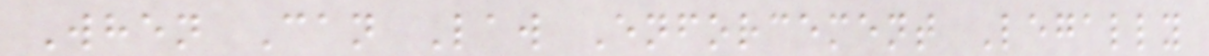When Can Law Enforcement Legally
